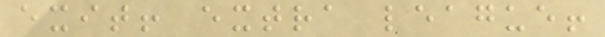exit! extra league!
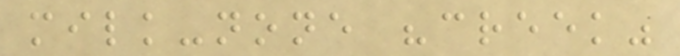milk-none "creek"
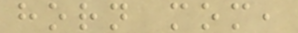horn mom,
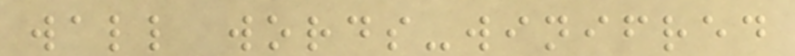wall words-winifred
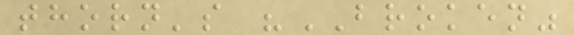thorn's "BROKEN"
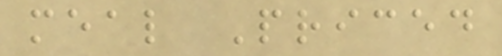meal Priced
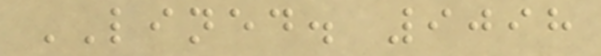LINED. 9098
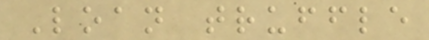Loan truffle
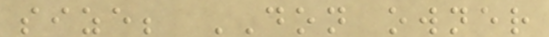size; DON owner
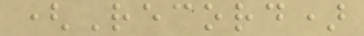(Record)
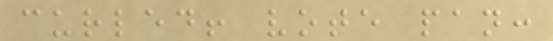curled! vote pan:
